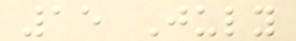15 July
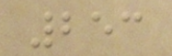253
